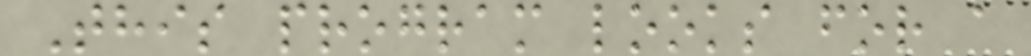This program looks for a
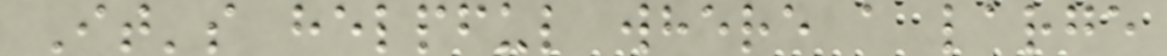It's helpful where a large
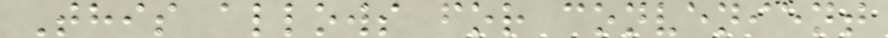This allows for convenient
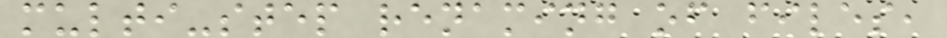multi-step renaming of files,
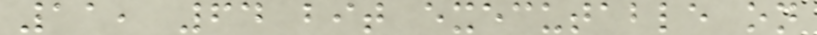11, 64 bit executable on
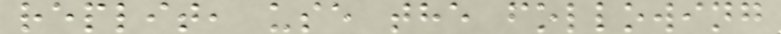replit, use the following
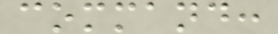command:
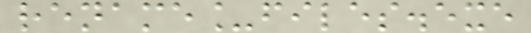rename_files.exe
